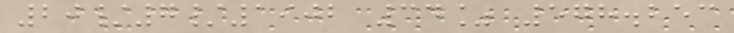20/7/1902 34% 578.253
